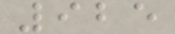925
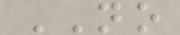NO
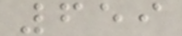659
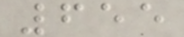655
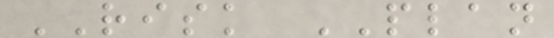RISK PLAN
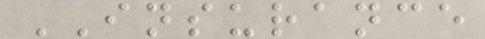INSURANCE
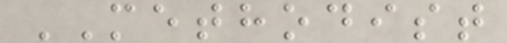METHODIST
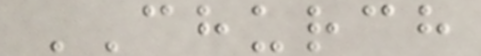CHURCH
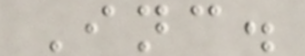Inc.
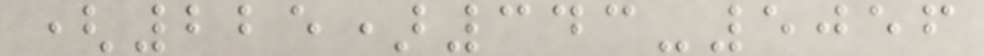(225)343-5056
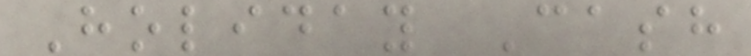Holiday Cash
